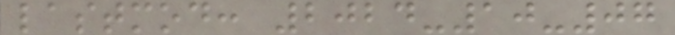lastmod: 2024-10-07
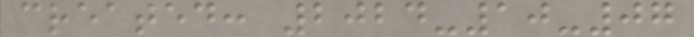created: 2024-10-07
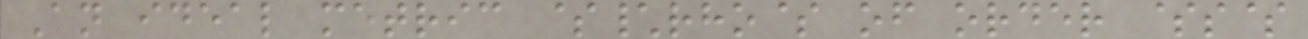An ideal metric $\rho$ of order $s$
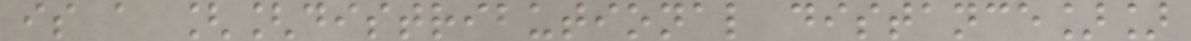is a [[distributional distance]]
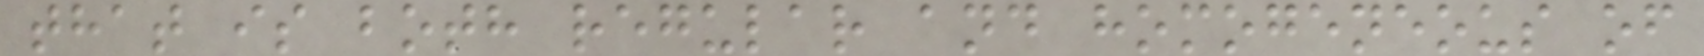that is both regular and homogeneous of
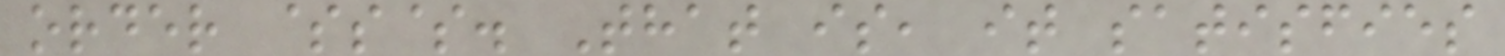order $s$. That is, it satisfies
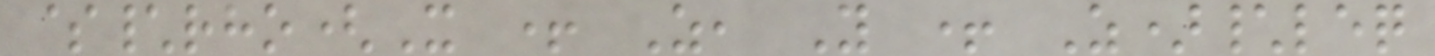$\rho(X + Z, Y + Z)\leq
